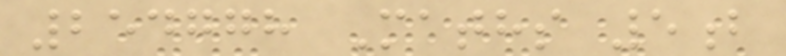254778 Maths 5b
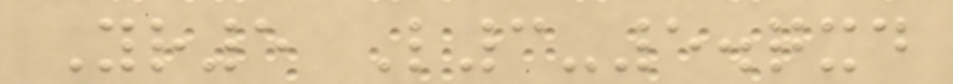Yr5 L3-5.qxd
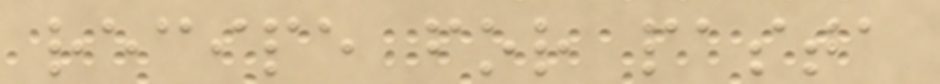recipe for pasta
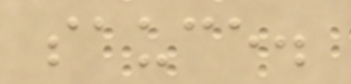sauce.
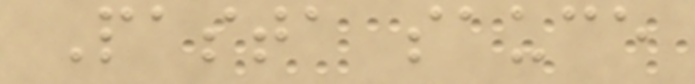Pasta sauce
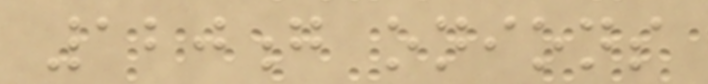120g onions
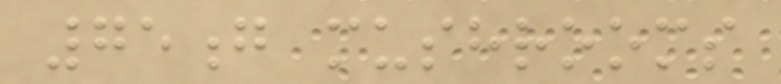75g mushrooms
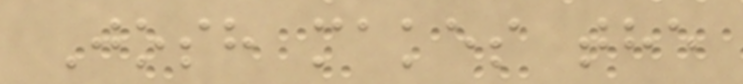Josh makes the
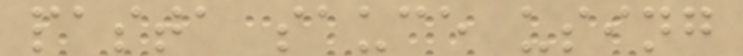pasta sauce using
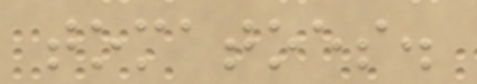tomatoes.
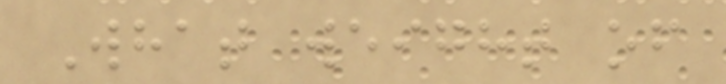What weight of
